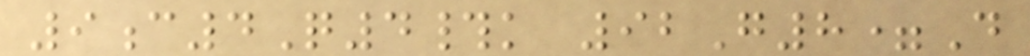9c4Q4#k 92G8=D
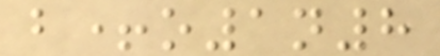b+o1n8
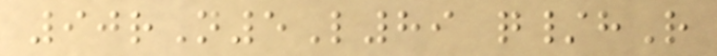90rN5L89 q/hR
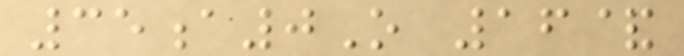35a0O 16&
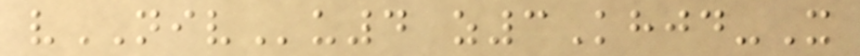vNIVu4 z3Khjd-X
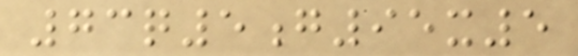73q5g95x5
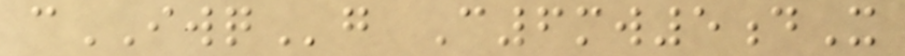cIWQg C6mw5dX
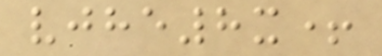vjhe8x+
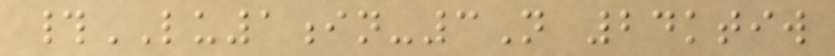#LU1in-3N 24ktiw
